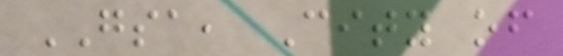GSA, City of
